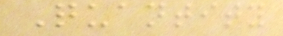Quantity
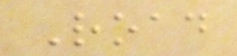Road
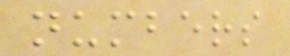numbers
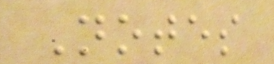Notes
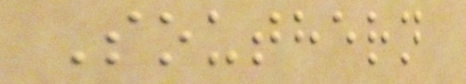Southern
